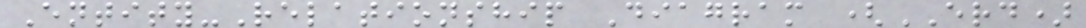Entity-Relationship Diagram (ERD)
